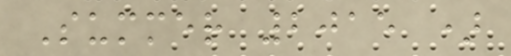Summer 2015 )
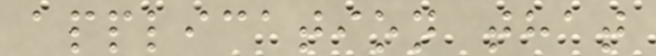application that
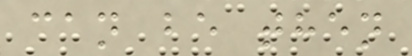can be then
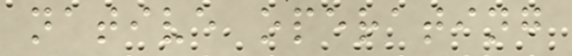native operating
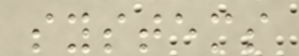systems
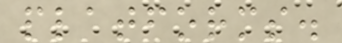platforms.
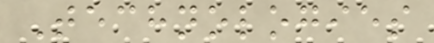Technologies
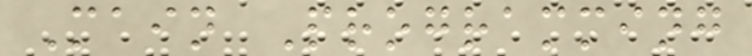Main Programming
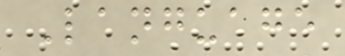Language
